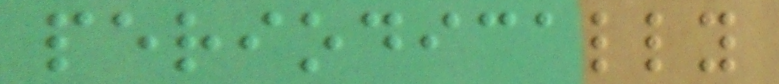periodically
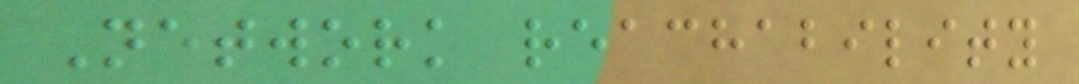Network reachability
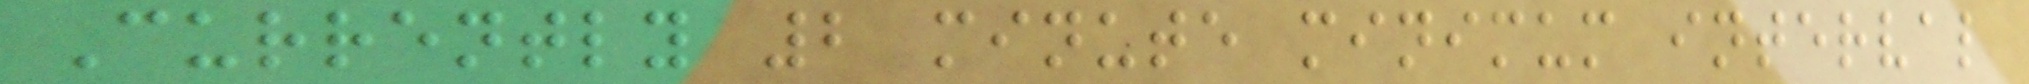Currently 2 minute minimum interval
